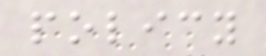policy
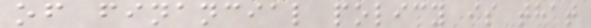of financial policy is that
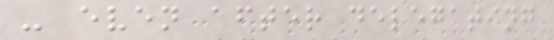- even after delegating
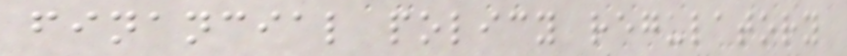financial policy regulatory
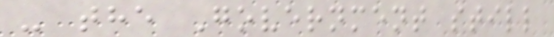- the Government still
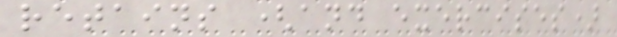retains (and exercises)
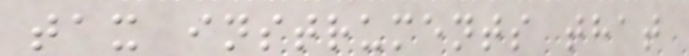tax instruments that
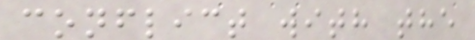conflict with the
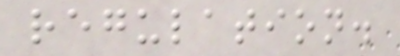regulation.
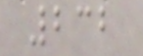232
